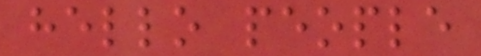hello people
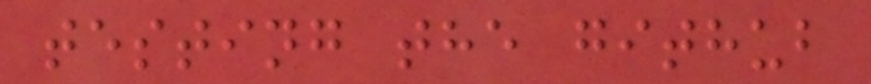testing the github
